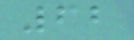62
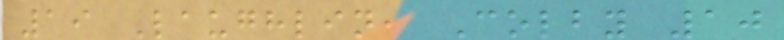19 Laughlin, Colby 10
